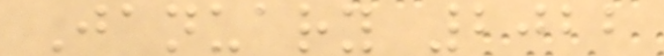January 2022
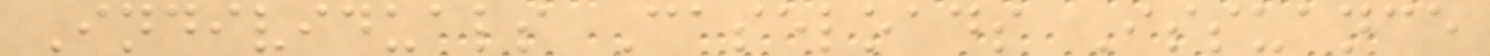Individuals Caseloads Issuance
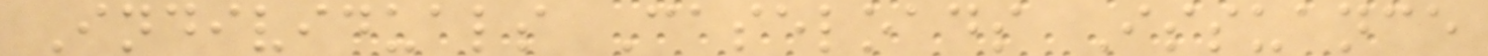Individuals Caseloads Issuance
